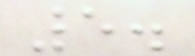5.
